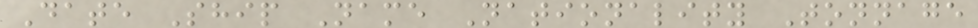Date Ship Name Nationality Tonnage
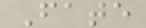Fate
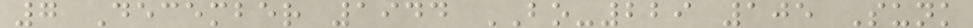7 December 1944 BO-229 105 Sunk
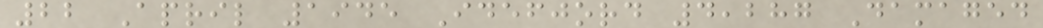22 April 1945 Idefjord 4,287 Damaged
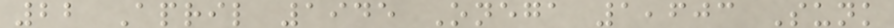22 April 1945 Onega 1,603 Sunk
